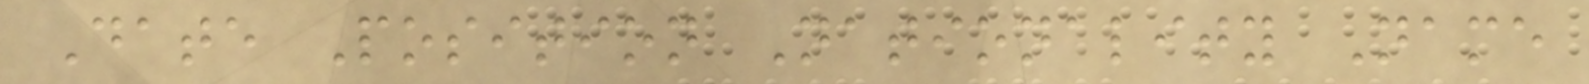Date Position Nationality Name
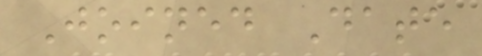Joined Date
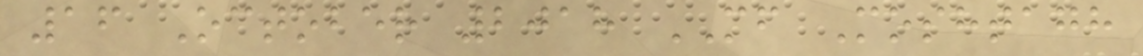16 October 2018 MF Moshtagh
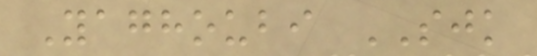Yaghoubi SJK
